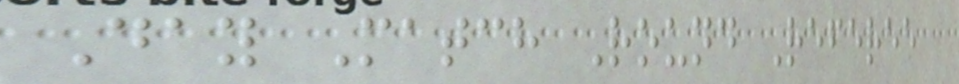Day Match Round Referee
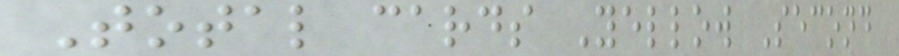Total cards Yellow Second
